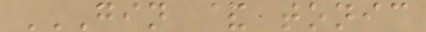GIN & TONIC
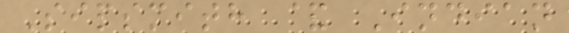Sipsmith & Indian
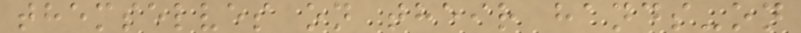themselves on their hands-on
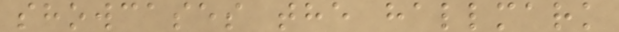showcases the hallmark
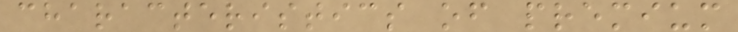characteristics of premium
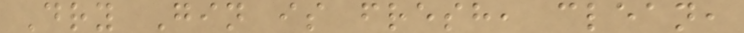Dry Gin is fresh, clean,
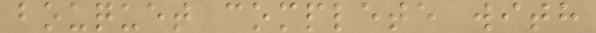bouquet complete with
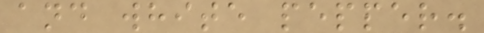and white pepper.
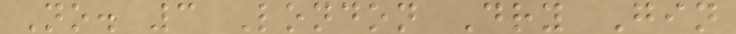No. 3 London Dry Gin
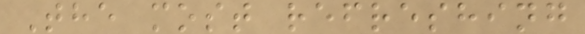The most refreshing
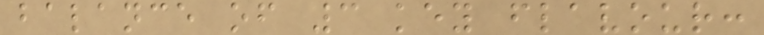balance of 3 key flavour:
